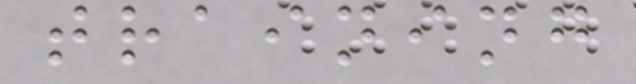training
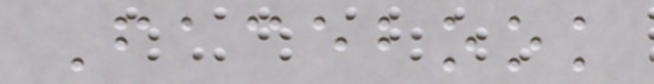Facebook
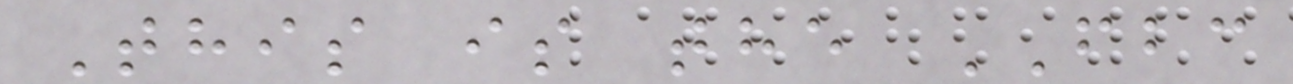This is the FBC
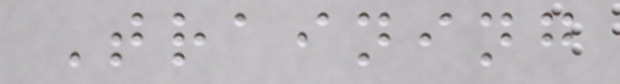Training
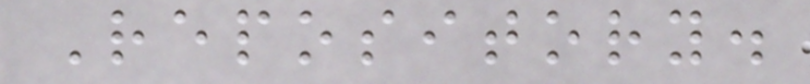Repository.
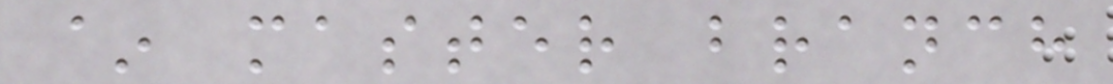~ master branch
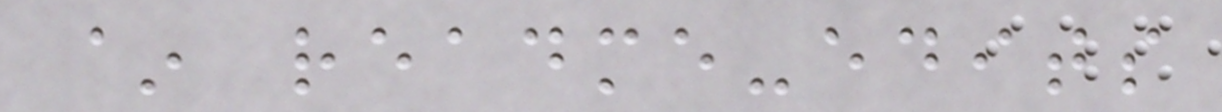~ readme-edits
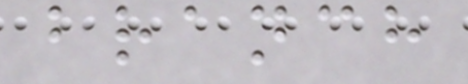branch
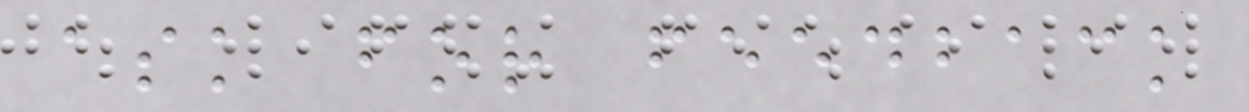ask for feedback
